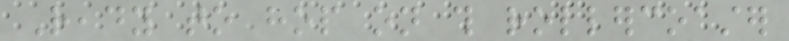Ready to hop on this rollercoaster
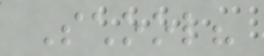School?
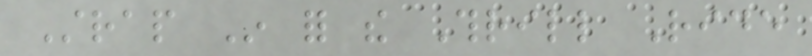Strap In for the Thrill Ride
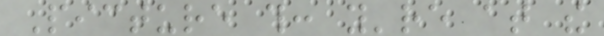Picture this: you're at the
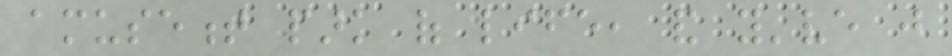amusement park of life, and you've just
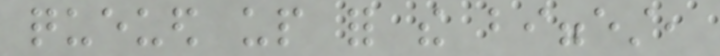queued up for the biggest,
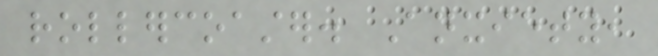rollercoaster. Anxiety,
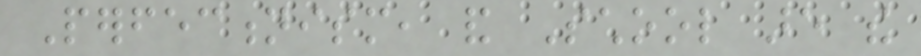Perfectionism, and School are the
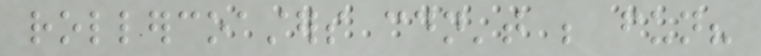rollercoasters couldn't be fun?
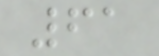61
